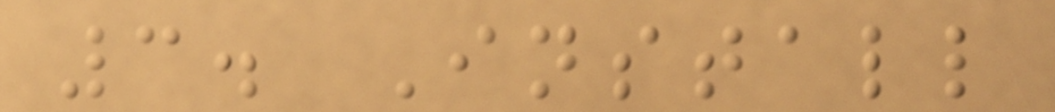3. Install
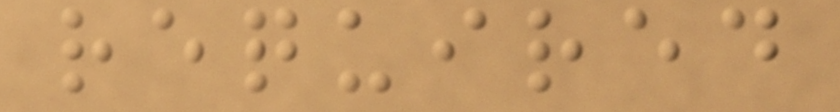required
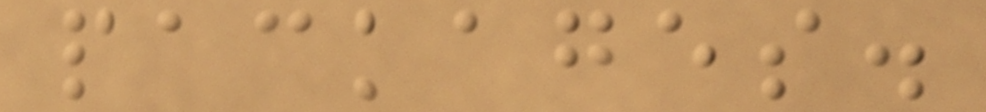packages.
